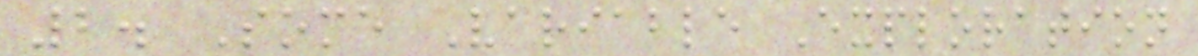2. Some Variable Exploration
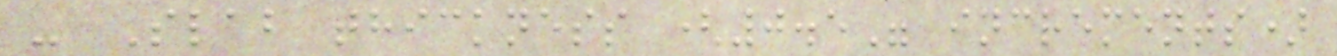- Slab thickness (0.5" increments)
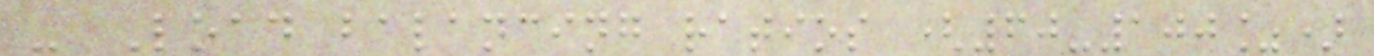- Load balancing ratios (60-100%)
